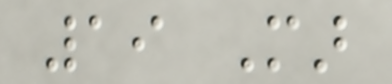19 Mar
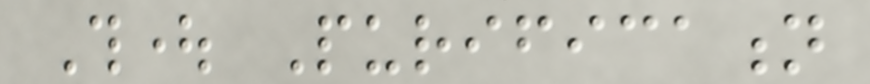Thought Purification
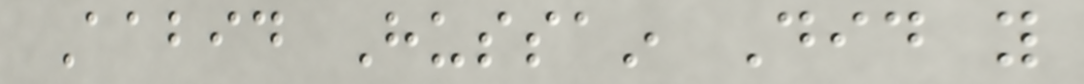Aabid Hussain Did you
